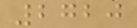2720
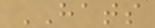HATS
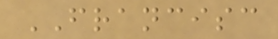FRANCISC
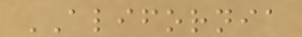ALIFORNIA
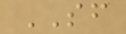SF
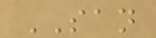SAN
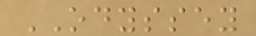ODYSSEY
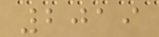2019
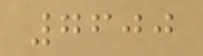7600
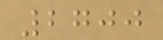2700
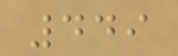449
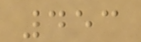453
